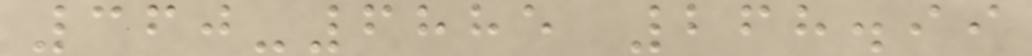360-6885 268.99
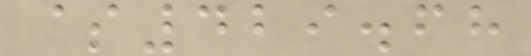$429.68
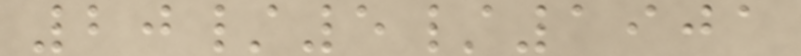20/5/1901
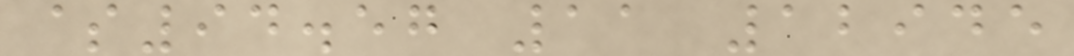$94.57 11 12945
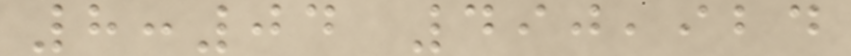8:04 490,924
